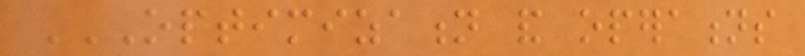OPTIMIZATION AND OPERATIONS
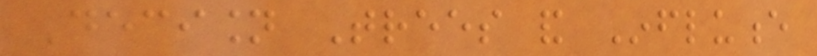Decision Trees and Influence
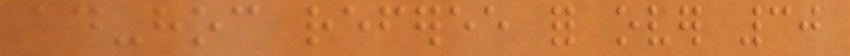ad-hoc referee for over 30
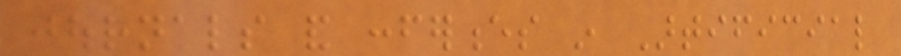journals and conferences in Artificial
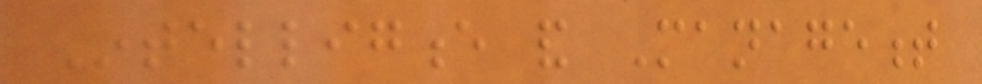Intelligence and Management
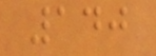140
